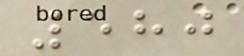580
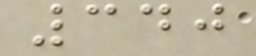340
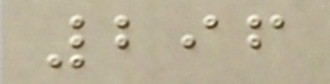296
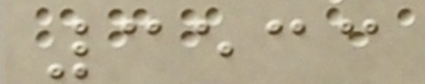3533
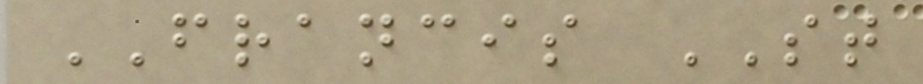FRANCIS ST
